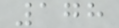178
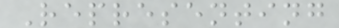Representing
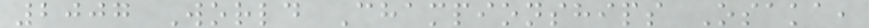2007 World Championships Osaka,
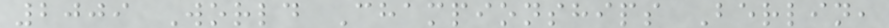2009 World Championships Berlin,
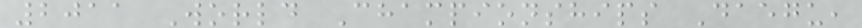2011 World Championships Daegu,
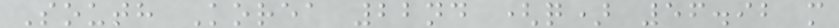South Korea 22nd (q) 56.92 m
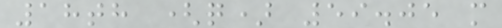18th (q) 59.05 m
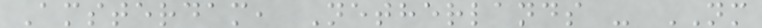Amsterdam, Netherlands - NM
